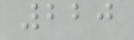220
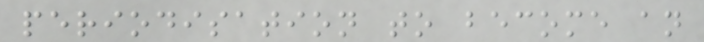periodisation to become an
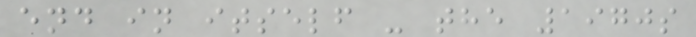end in itself - the 1970s
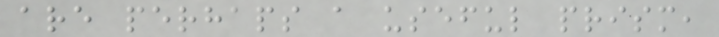are perhaps a useful prism,
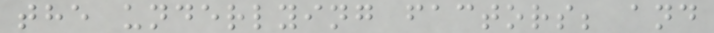the underlying factors; and
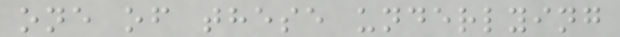one of these underlying
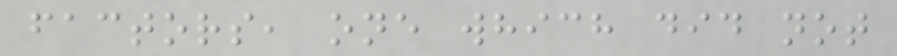factors, one which did not
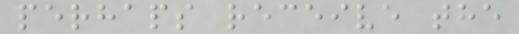perhaps receive the
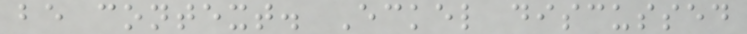be context. Eckel discussed
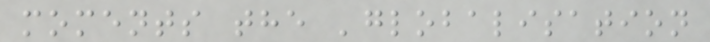moments the 'globalisation
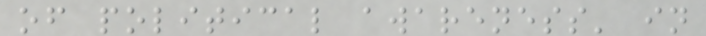of political awareness' in
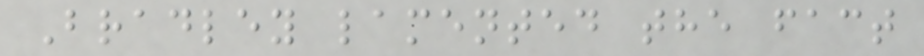Bradley lamented the fact
